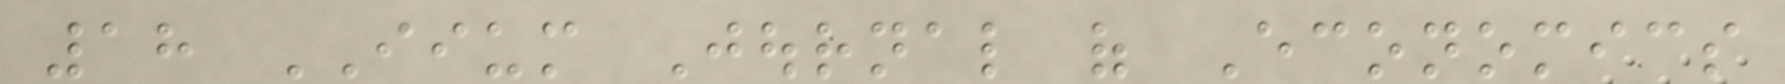18 IIUM Journal of Economics
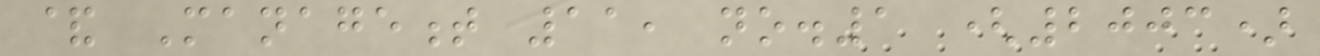& Management 11, no.1 (2003)
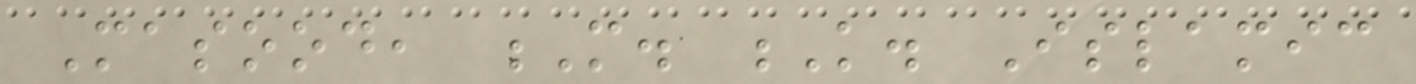Masood, M. K. Islamic
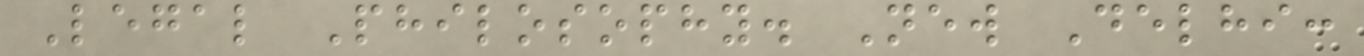Legal Philosophy. New Delhi:
